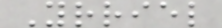Yrriel
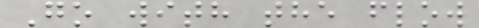Go with the flow
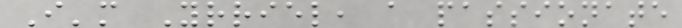I'm Yrriel, a passionate
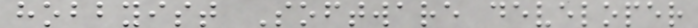hobbyist Software developer
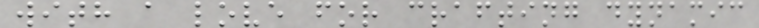with a love for crafting dynamic
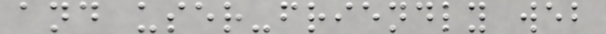and user-friendly web
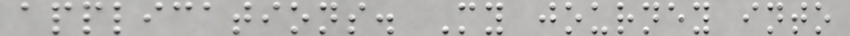applications. My journey into
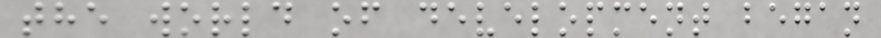the world of development began
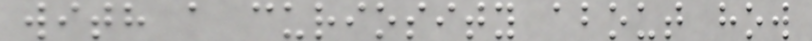with a curiosity about how
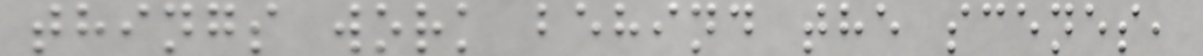things work behind the scenes,
